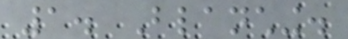1. Blanching.
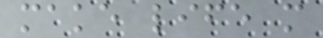make life more
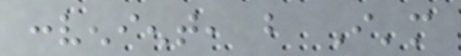convenient, but I'm
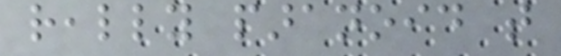really paranoid that
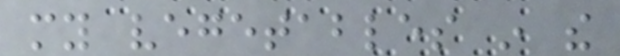my vegetables in the
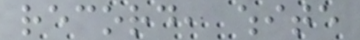record, white
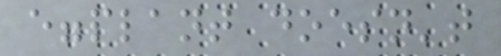eggplant doesn't
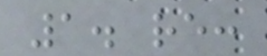1. re:
